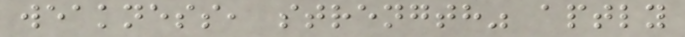weakness, strength" aptly
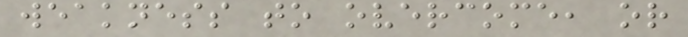weakness to overcome, or
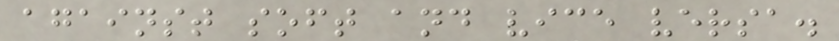against soft and vice versa.
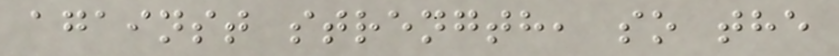against strength, so the
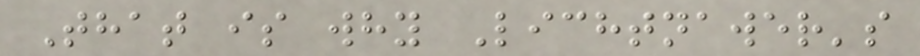That is why Lichtnawer's
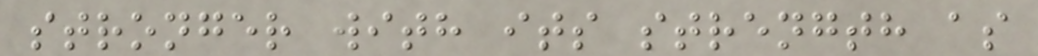stronger with its strength as
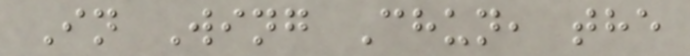In Wing Chun, the
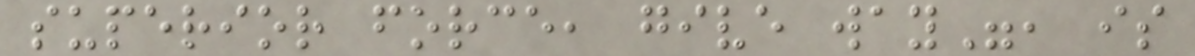superior force, give way", is
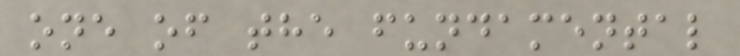one of the fundamental
